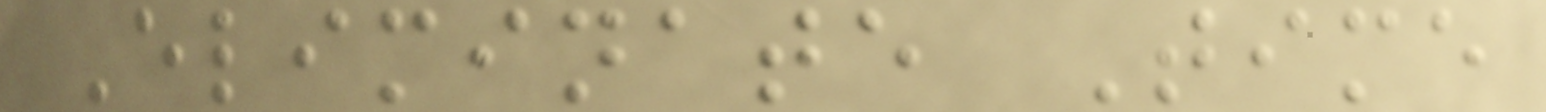Eliminate Time
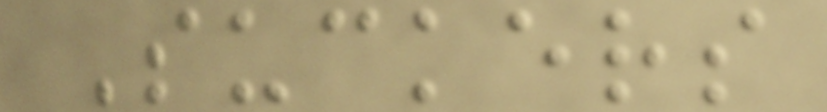Suckers
